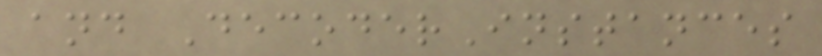and DecoderInstances
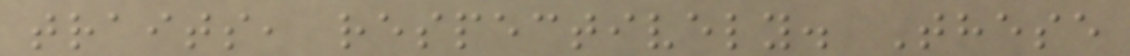traits, respectively. These
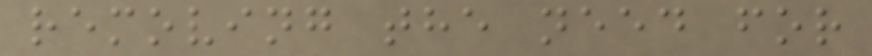removing the need for
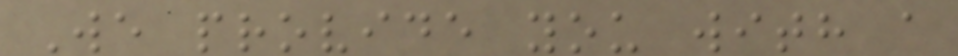We provide you with a
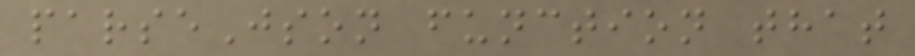parseJson function that
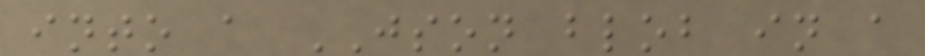into a JSON blob in a
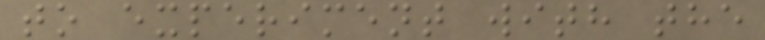to experiment with the
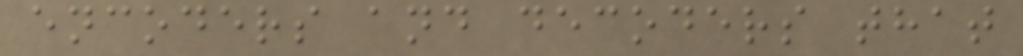encoders and decoders that
